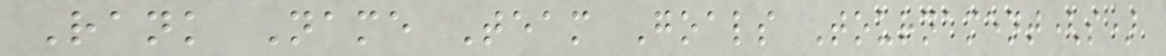Rank Name Team Goals Tournament(s)
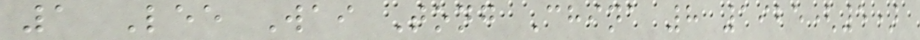1 Lee Wai Tong China 8 1925(5)
